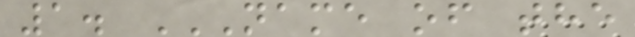1. NAME OF THE
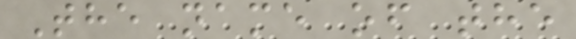The name of the
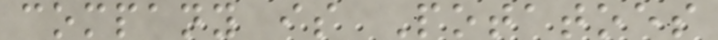company is Potatoes
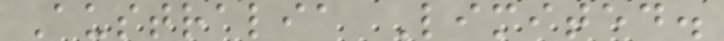Australia Limited.
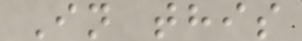In this
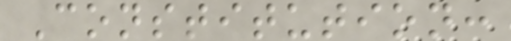Constitution:
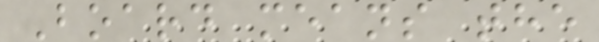Board means the
